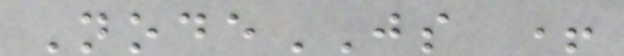NodeJS +
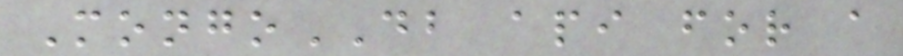MongoDB api for a
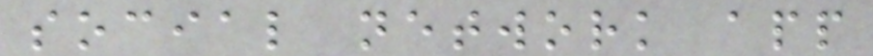social network app
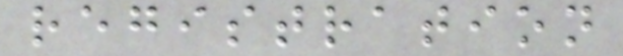registration
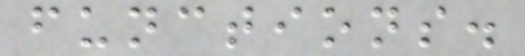functions.
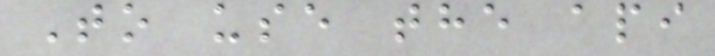To use the api
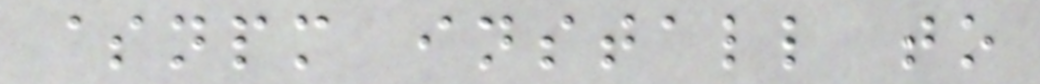$npm install to
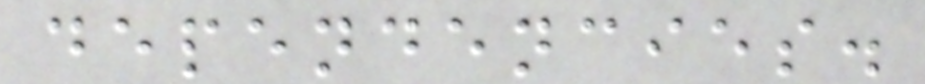dependencies.
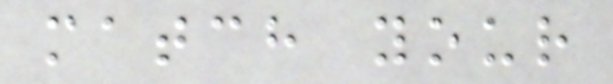match your
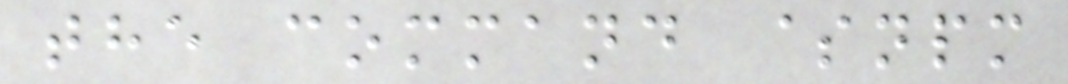the command $npm
